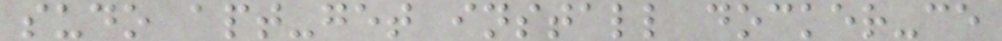sudo apt-get install docker-ce
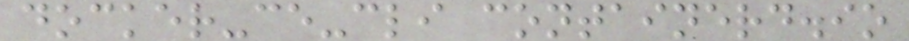docker-ce-cli containerd.io
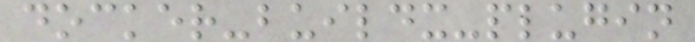docker-buildx-plugin
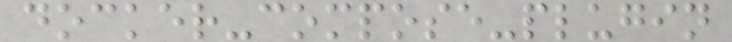docker-compose-plugin
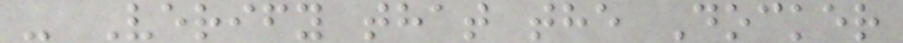- Verify that the Docker
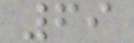69
